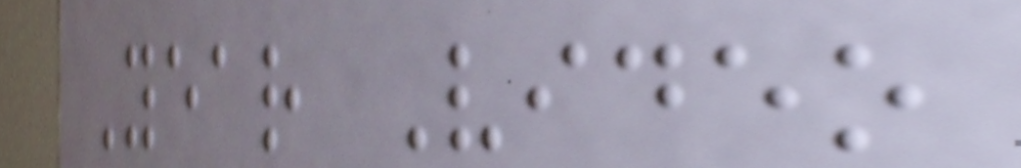Year Video
